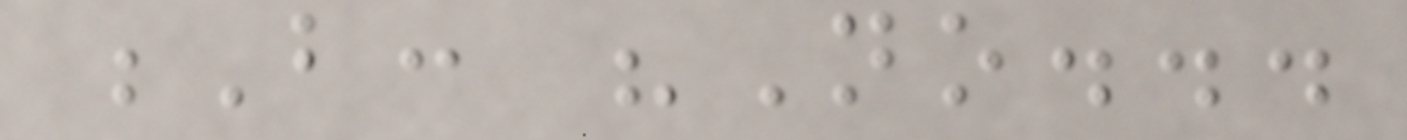B: "No...
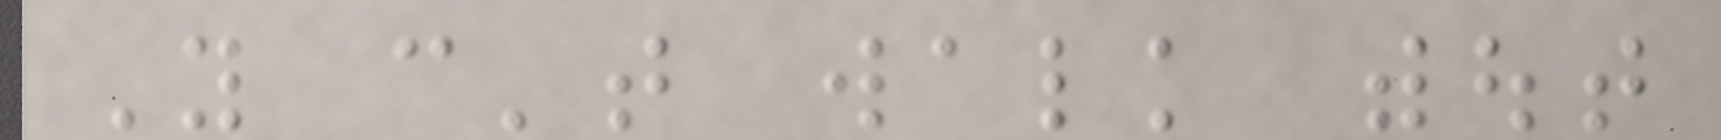You can't walk without
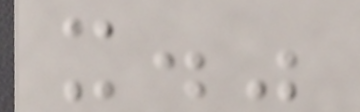it."
